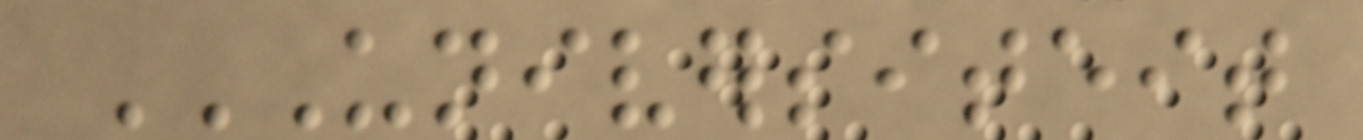UNIVERSITEIT
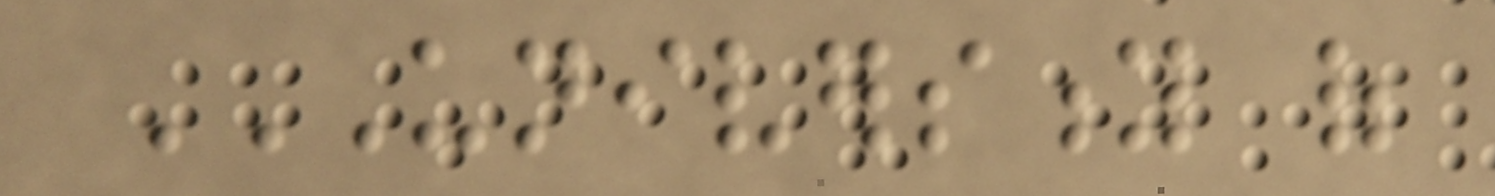UNIVERSITY OF
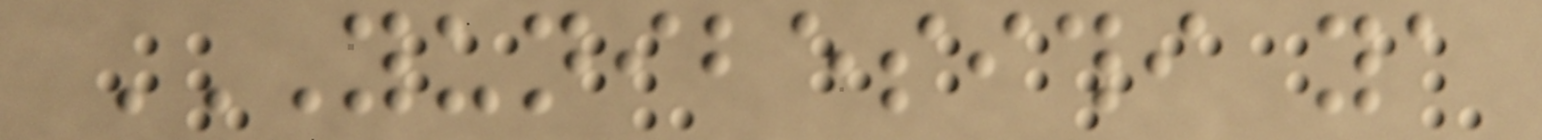YUNIBESITHI YA
